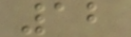12
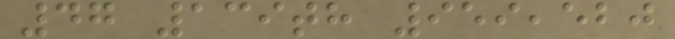47 139th 959,520
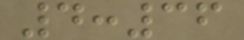4:36
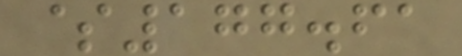$177.61
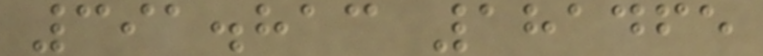391.813 181465
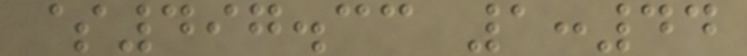$497.33 1:44
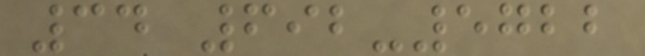34 692-5722
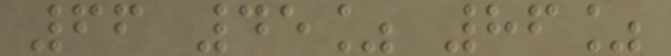66 45% 86%
